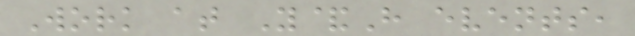Work at Y&H events,
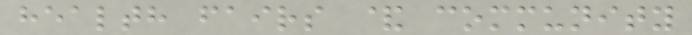health fairs & community
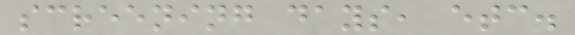screening days, etc.
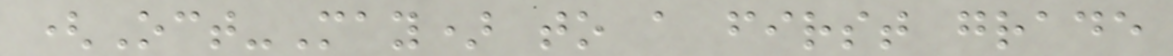(Oct-May) to a first grade
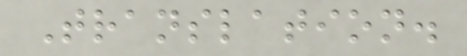Translation.
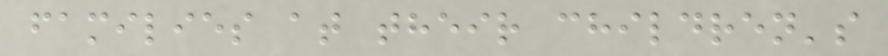families at their children's
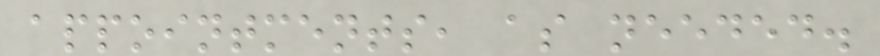appointments, as needed.
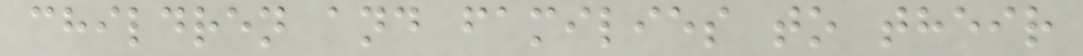children and families to their
